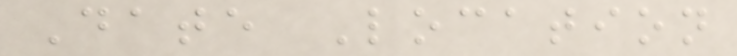Date Location
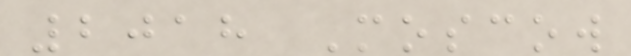2018 Moscow
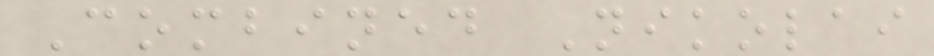Combined Nikolai
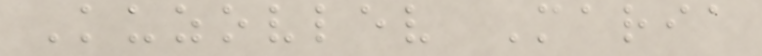Kuzovlev Maria
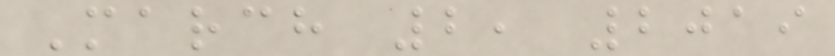March 2, 2019
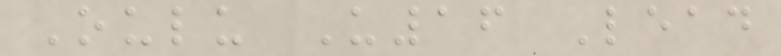Oulu U16 Lead
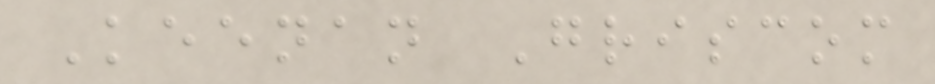Keenan Griscom
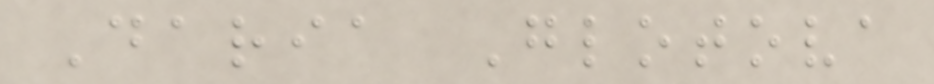Daria Glotova
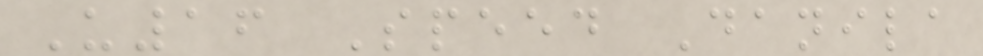U16 Speed Danila
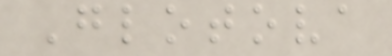Glotova
